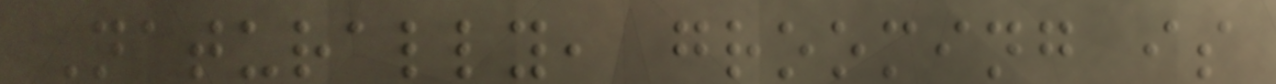Naturally, grooming is
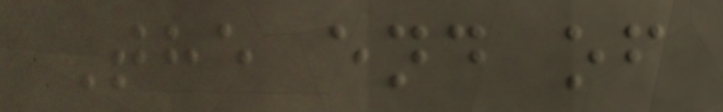The end of
